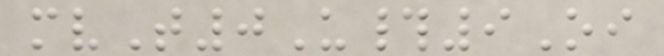mvT0U#9Oi
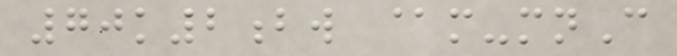70k2bw @m-mnC
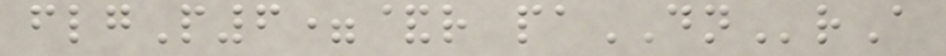flgP6=&r paDNrA
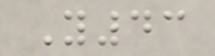Y43
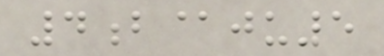4b@ju5
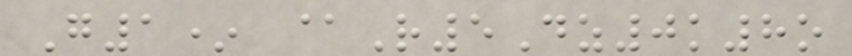G1* @R5Dz0k8o
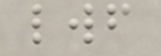lwf
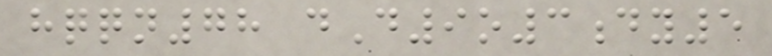hqqn78 dD9o3dy5
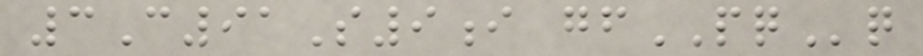3C91S9i gfPQq
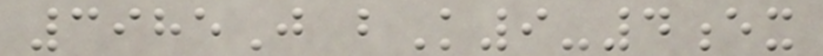3985J bK9-4ex
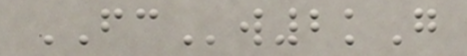FCw2kG
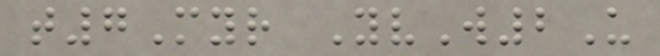t7Myr YvW2U
